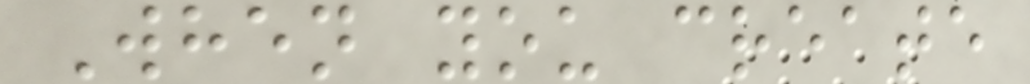When you create
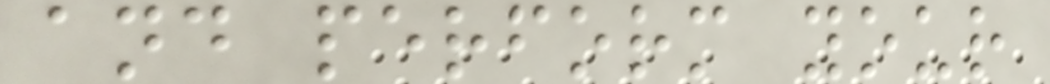and perform your
